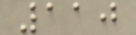110
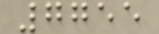7755
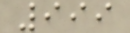999
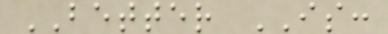BETTER IS:
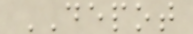DEPOT
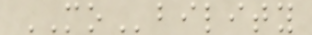MObility
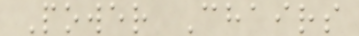Power Chairs
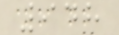948
